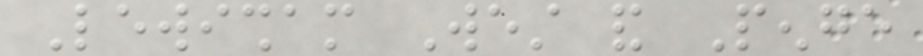Lewisham West and Penge
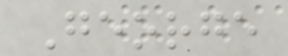George
